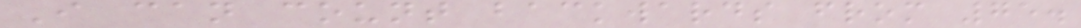I can count backwards from 75.
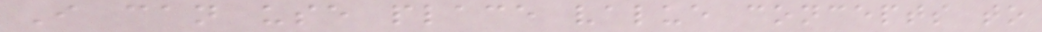I can use place value concepts to
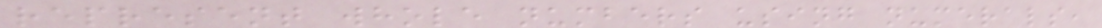represent whole numbers using numerals,
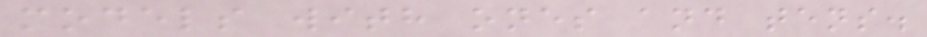models with ones and tens.
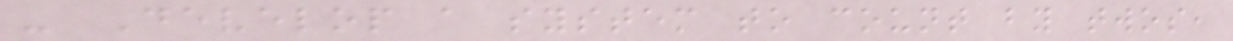- Develop a system to count by twos,
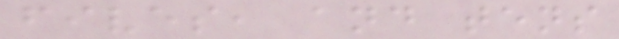fives, and tens
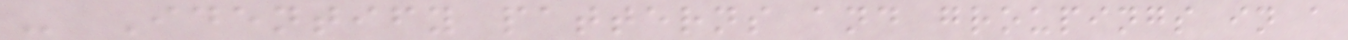- Identify patterns and groupings in a
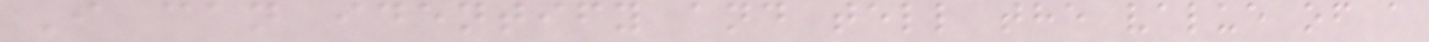I can identify and tell the value of a
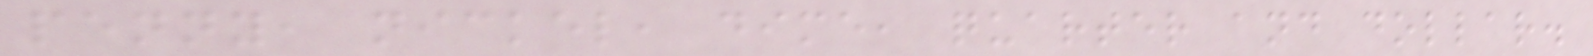penny, nickel, dime, quarter and dollar.
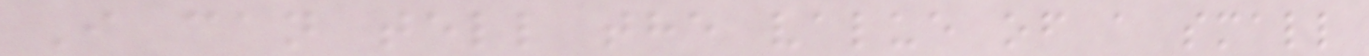I can tell the value of a small
